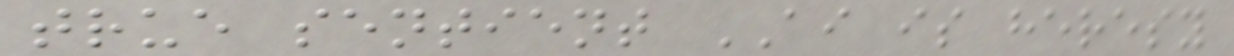true sentient AI is heresy
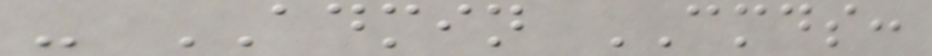- ADMIN CMDS:
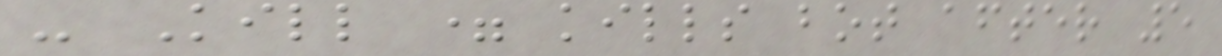- Kill = kills bot after 5
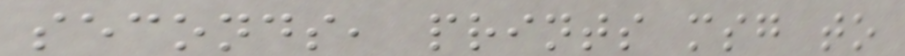seconds, prints msg to
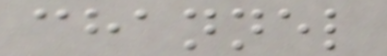channel
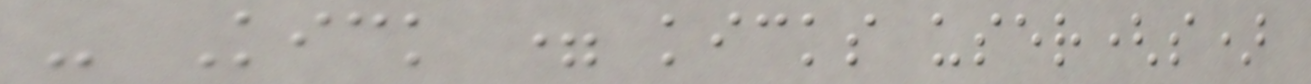- Kick = kicks user(s)
